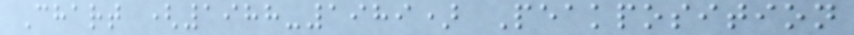Chart (1988-1989) Peakposition
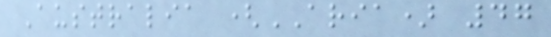Australia (ARIA) 47
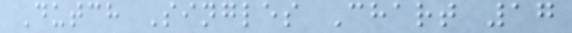Dutch Singles Chart 17
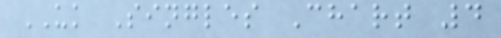UK Singles Chart 4
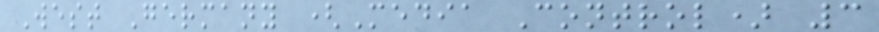West Germany (Media Control) 3
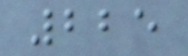225
